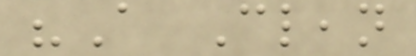"A Clean
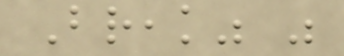Break" was
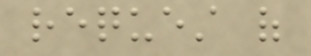request of
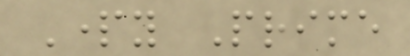Party Prime
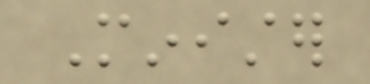Minister
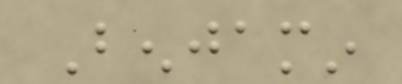Benjamin
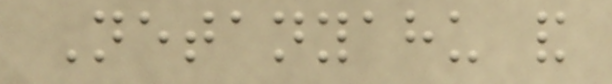Netanyahu and
